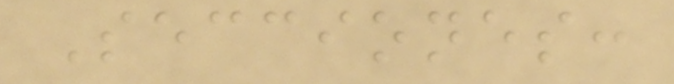Secciones:
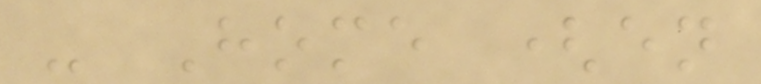- Home (en
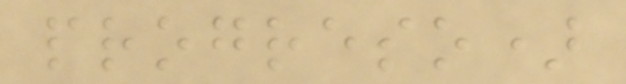progreso)
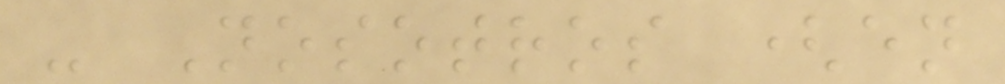- Nosotros (en
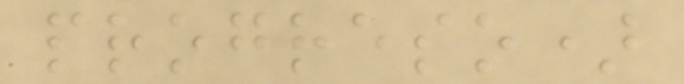progreso)
